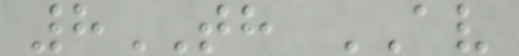8TH AV
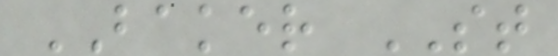BAKER ST
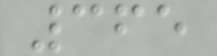365
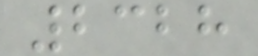2328
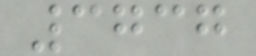3737
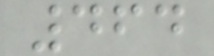464
